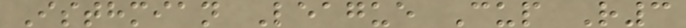Isthmian League Cup R3
